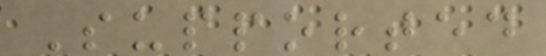Supported
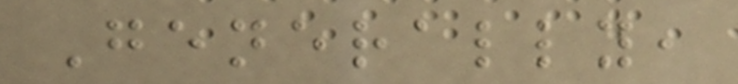Generally,
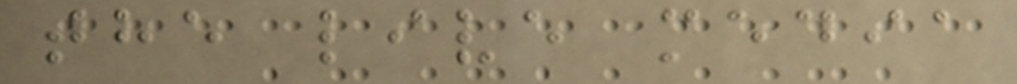the live media
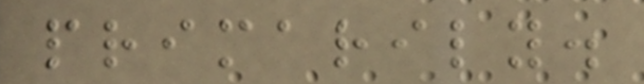primarily.
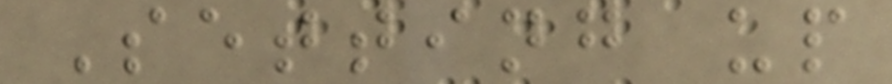Setting up
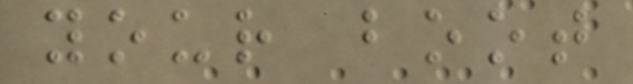your boot
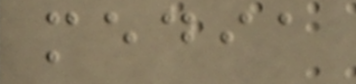media
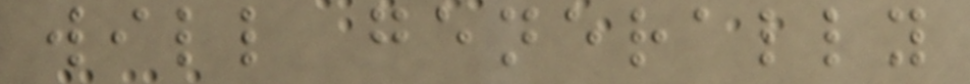will generally
